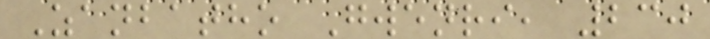Zanbatho Gwenri, 230
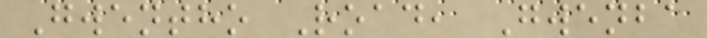Gwentho Road, Gwenba
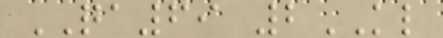QA69 2KL
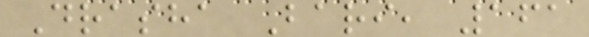Drasha Bari, 161
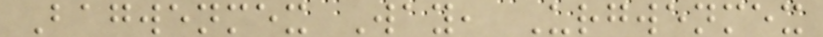Bagwenmex Way, Urgwenmex
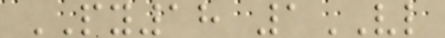PY18 1VL
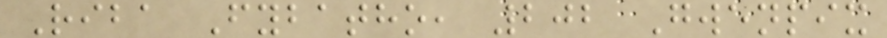Riba Fybatho, 202 Gwenpix
